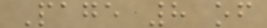Page 8 of
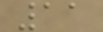11
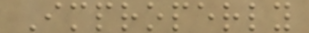Improperly
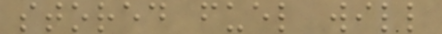stored fuel will
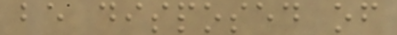be disposed of
